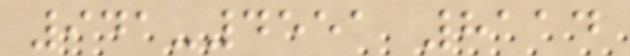941-4551 8114
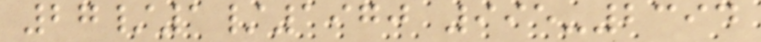27/1/1970 995-2394
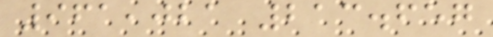961,021 213.657
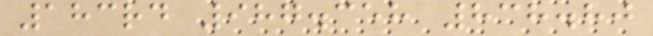183rd 987.358 838.80
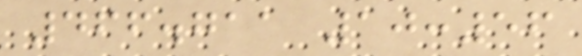466.711 10:56
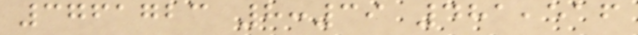3761723 8:39 481,516
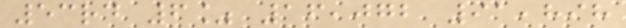53rd 6% 16,072 91,898
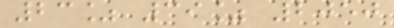23% 39% 2050
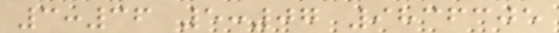3:36 5:07 9836305
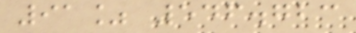91% 546.723
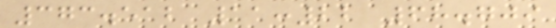373.512 11:22 68.709
